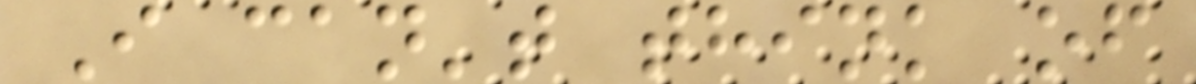I can't think of
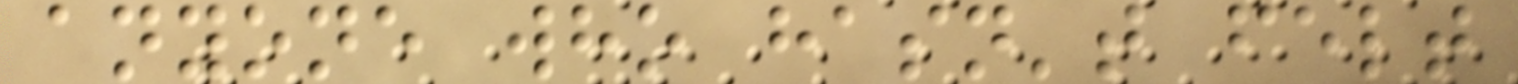anyone who hasn't felt
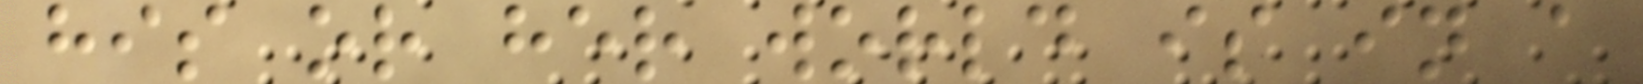his or her world is in a
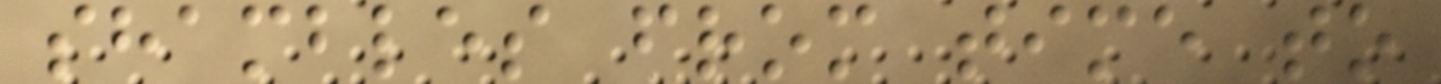shambles from time to
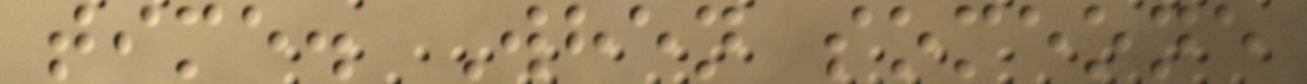time. When someone
